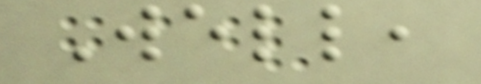Well,
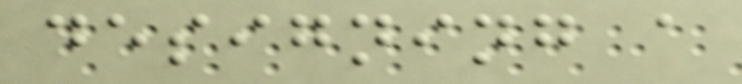designing a
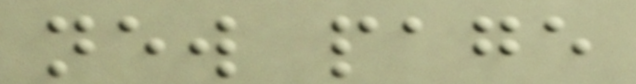new page
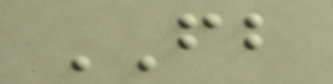FB
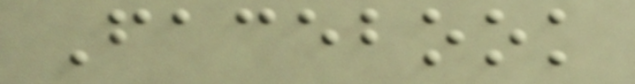Facebook
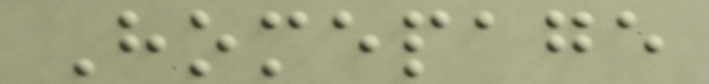Homepage
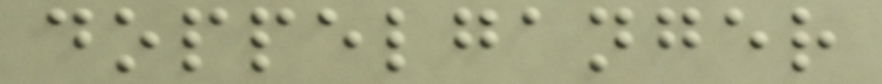doppelganger
